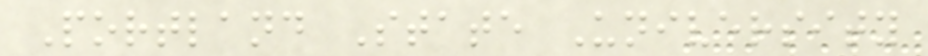Portland State University
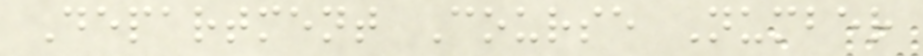Department Course Number
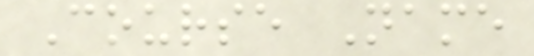Course Name
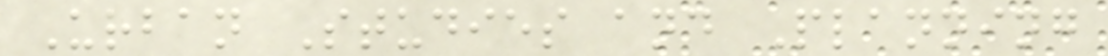Urban Studies and Planning
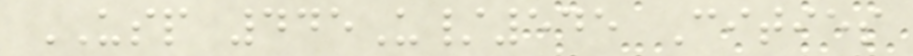USP 445U/545 Cities
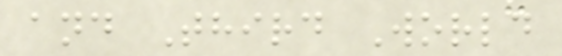and Third World
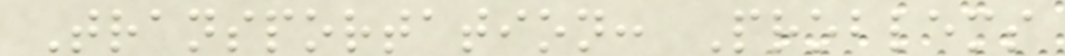Transportation: Problems
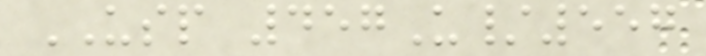USP 457U/557
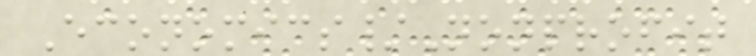Economics/Nonprofit
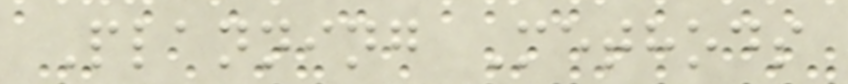Planning Methods
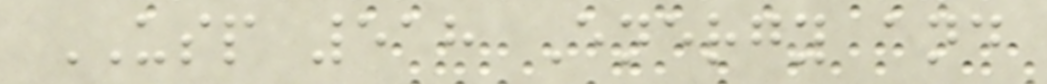USP 518 Energy and
